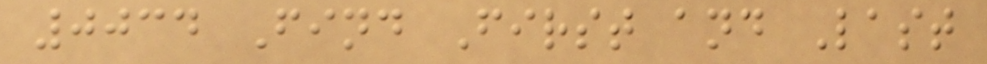0034 Find First and Last
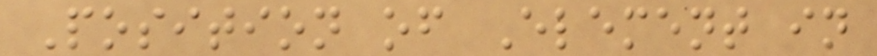Position of Element in
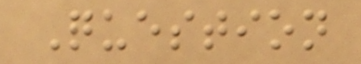Question
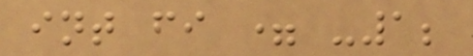int fi = -1;
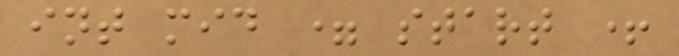int mid = start +
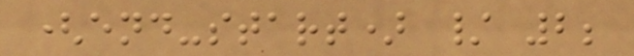(end-start) / 2;
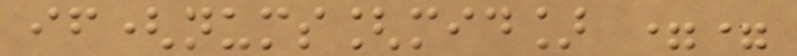if(nums[mid] ==
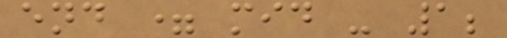end = mid - 1;
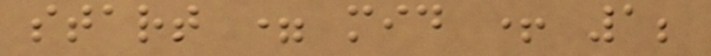start = mid + 1;
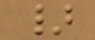}
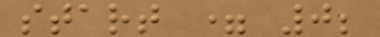start = 0;
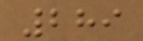289
